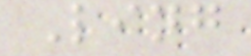Ling
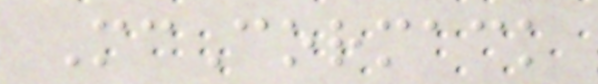McCormack
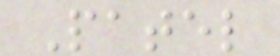Patel
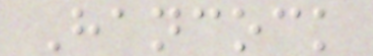Hancock
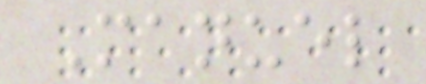Manuel
